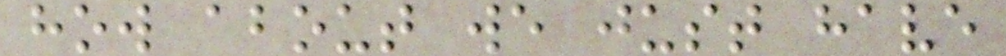how about we just have
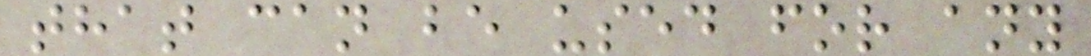that can be used for any
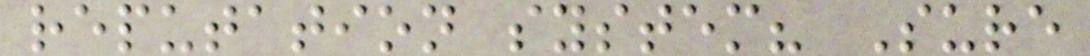reputation system? Sure
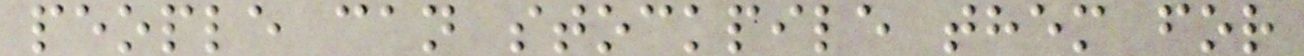people can stockpile them for
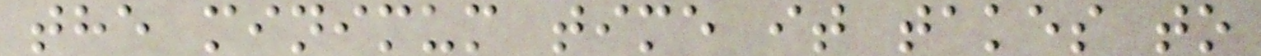the minimum time it takes to
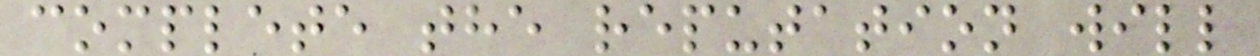complete the reputation will
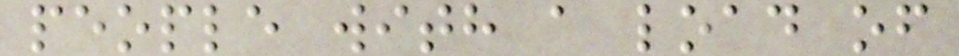people with a load of
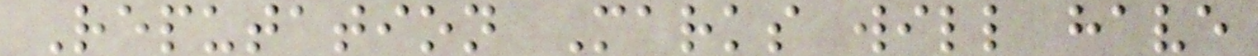Reputation Marks will have
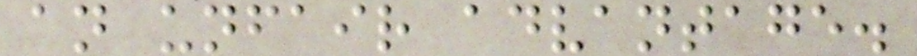an unfair advantage.
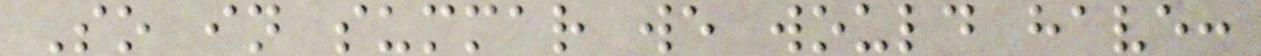So in summar we would have:
